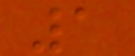1
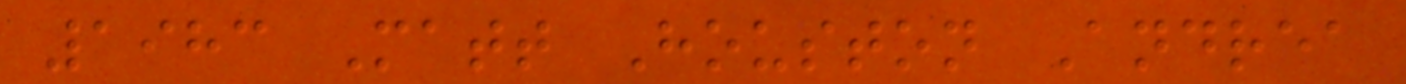1983 Matt Houston Andrea
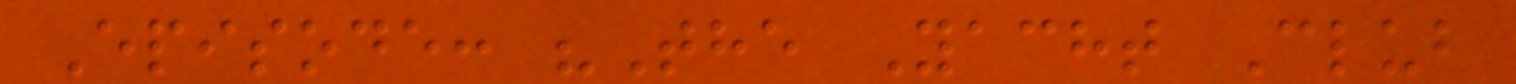Episode: "The Yacht Club
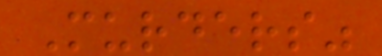Murders"
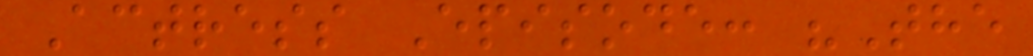Actress Episode: "The
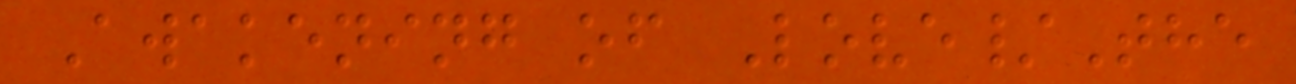Awakening of Love/The
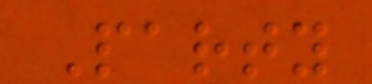Party
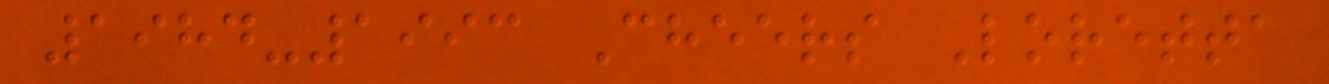1984-1993 Cheers Loretta
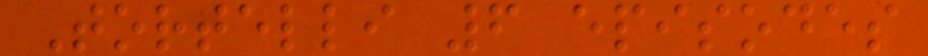Tortelli 6 episodes
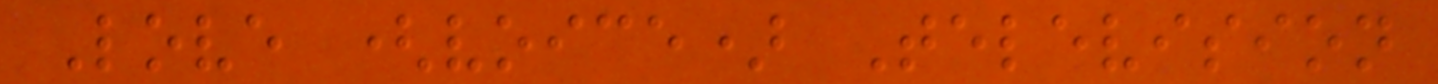Love (voice) Television
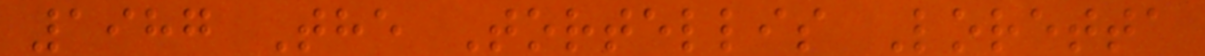1987 The Tortellis Loretta
